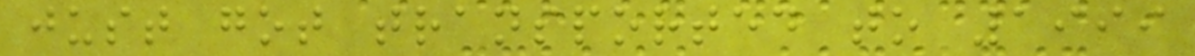just got transported to 1999
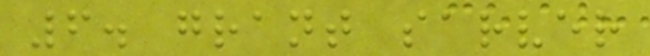6. grant sarver
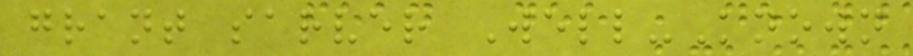grant sarver Well-Known
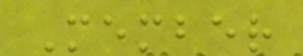Member
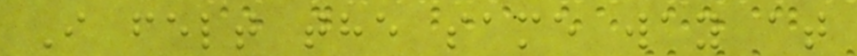I felt the same way at
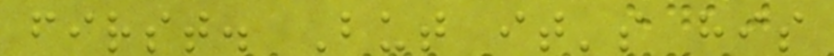first. But it's his
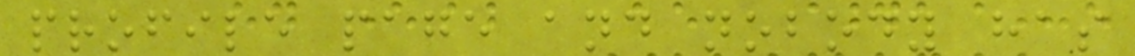profile page and nobody has
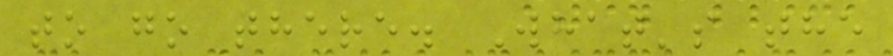to go there. What's the
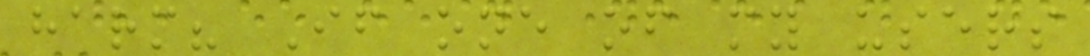harm? If one of my users
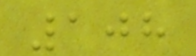108
